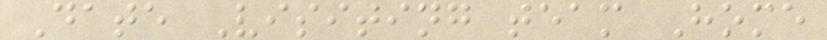Date Visiting team Home
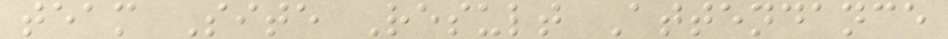team Site Result Attendance
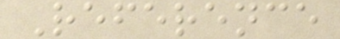Reference
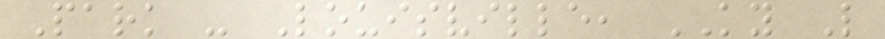Park - Louisville, KY L
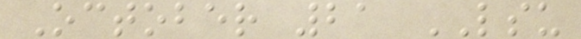October 21 LSU
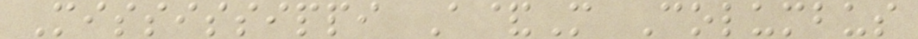Mississippi A&M Columbus
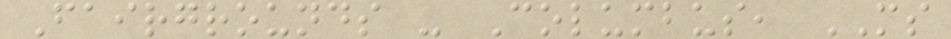Fairgrounds - Columbus, MS
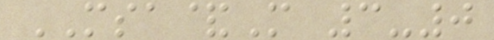MSA&M 3-0
